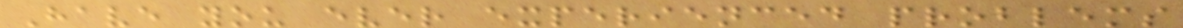Have you ever experienced problems
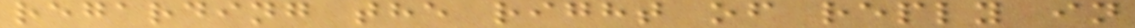regarding the right of reply in
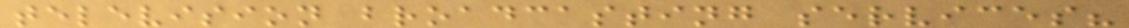television broadcasting services?
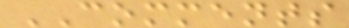COMMENTS
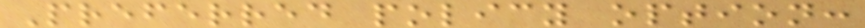Preferred policy option:
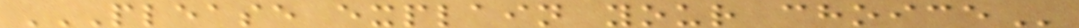PLEASE EXPLAIN YOUR CHOICE
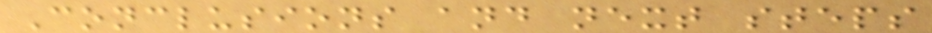Conclusions and next steps
